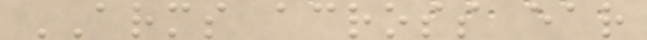ARMS across ear
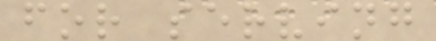for serving
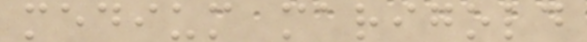medium marigold
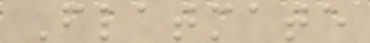Flatmate
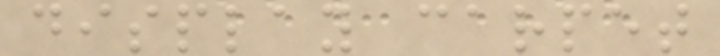display carpet
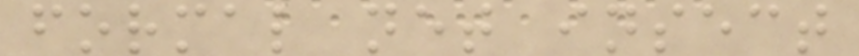formal net insect
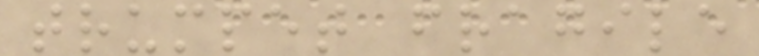trumpet fragile
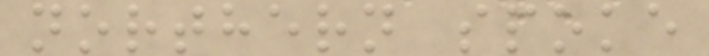northern spoke
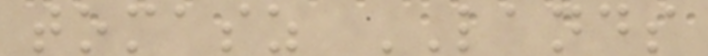tomasz LANDS
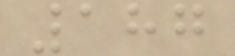187
